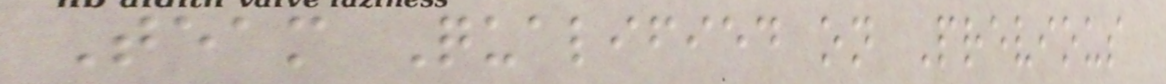Team Qualified on Previous
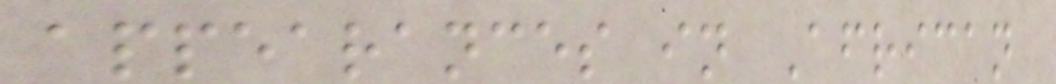appearances in African
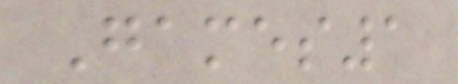Games1
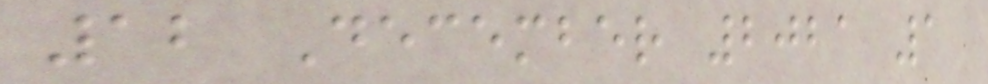12 December 2021 1
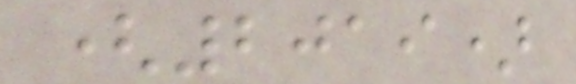(2019)
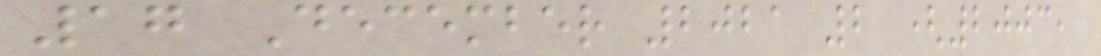17 December 2021 2 (2003,
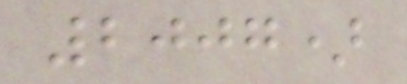2007)
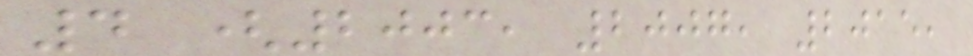4 (2003, 2007, 2015,
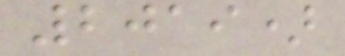2019)
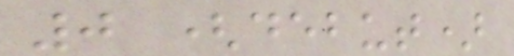0 (debut)
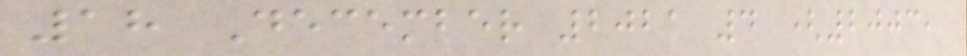18 December 2021 4 (2003,
